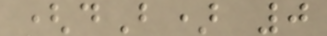(dB) 0
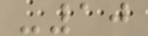-10
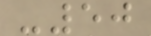-50
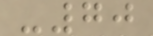-70
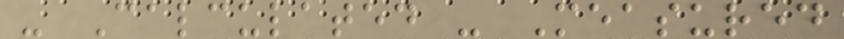- Calculated - Measured
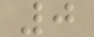0
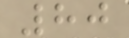80
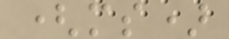(ms)
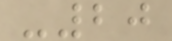-20
